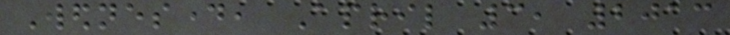Wednesday, April 3, 2013
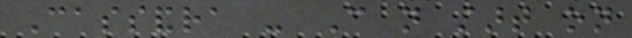Cassandra - Can not start on
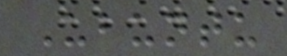Ubuntu
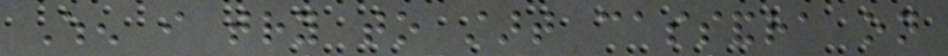When i try to start cassandra on
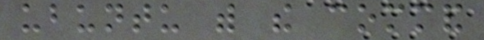ubuntu with the command
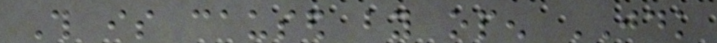This is caused by open JDK
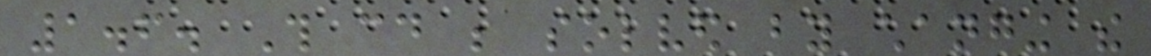1.6. This could be solved by changing the
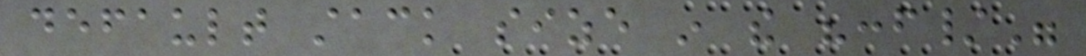default stack size in the "conf/"
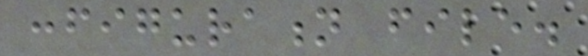configuration file.
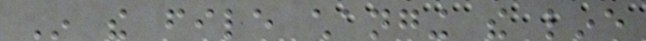In the file changing the line
